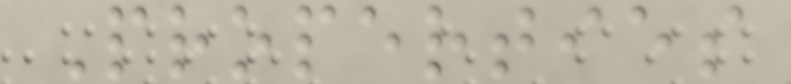Properties
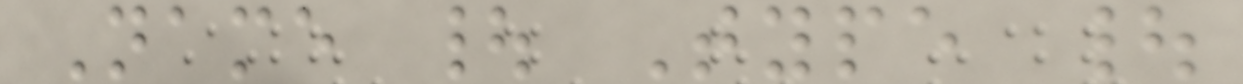Name | Type |
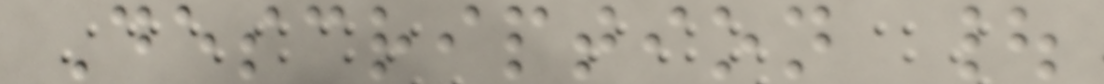Description |
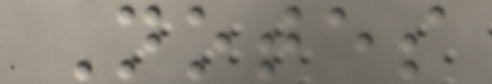Notes
